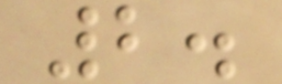2.
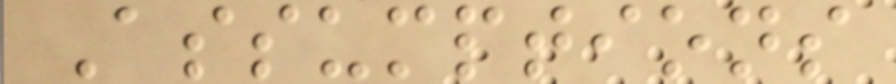Assumptions
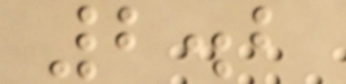2.2
